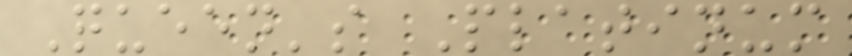Queen's Platinum
